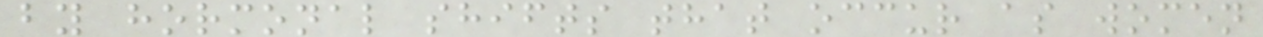by hormonal shifts that occur as women
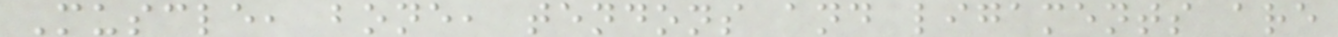Muscle, bone, tendons and ligaments are
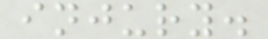injury.
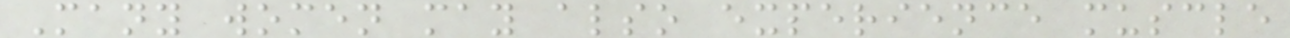Many women may also experience muscle
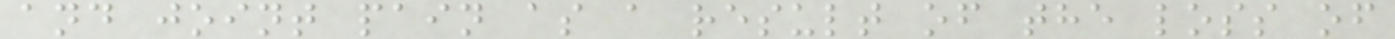and joint pain as a result of the loss of
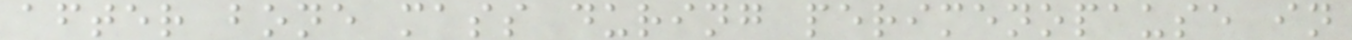after bone mass during perimenopause in
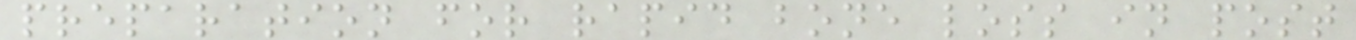preparation for rapid bone loss in post
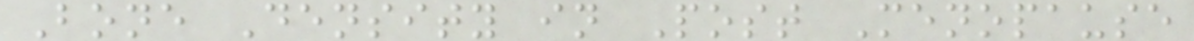Bone Density in Post Menopause
